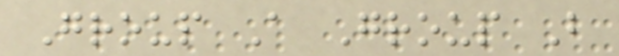Group A Group B
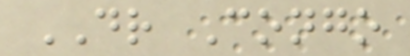DR Congo
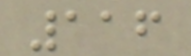116
